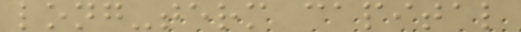long-term capital
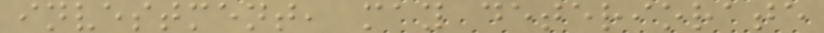investment, may deteriorate
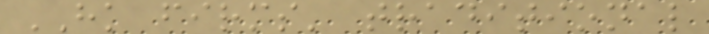HK firms' traditional
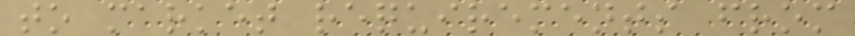to market requirements from
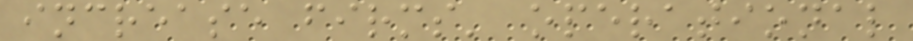increase firms' operational
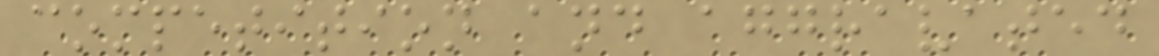competition and aggravated
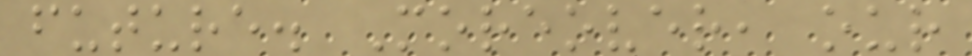future. Moreover, our
